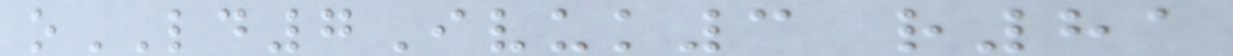oLD7Ivuk3 r81
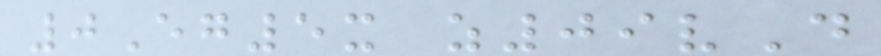0Eg5x z09vD
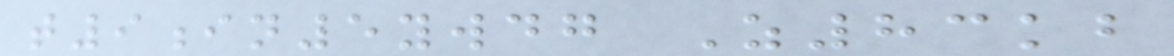t9in5ywdg Z83kb
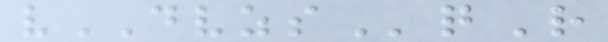vDVZSqR
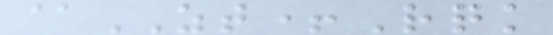@ZT+Rqk
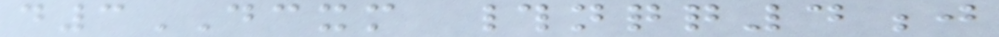d3DCXM #nqq4j
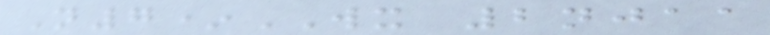N7*WX 2njaa
